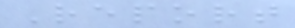Report
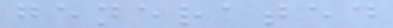generated
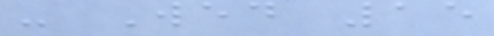- Wed 15
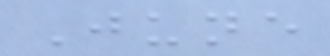June
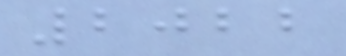2022
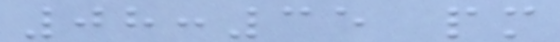08:35 pm
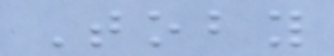Toby
